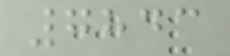7843
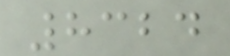8324
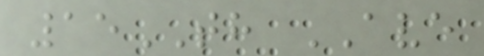15TH AVE
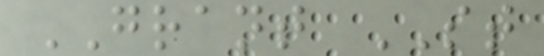GRANT ST
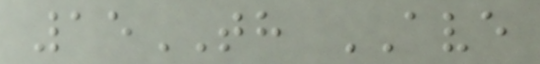15TH AVE
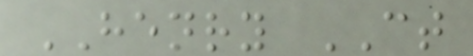HENRY CT
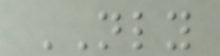NLY
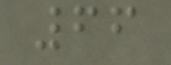66
